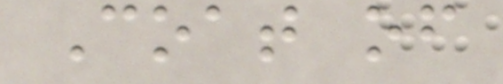Coat of
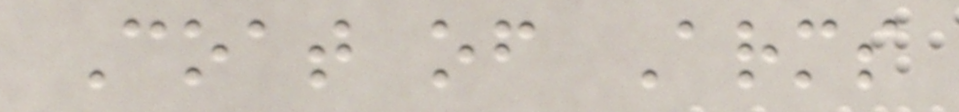Coat of Arms
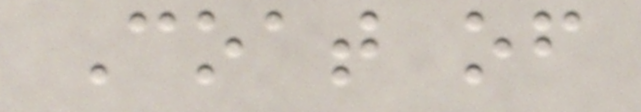Coat of
